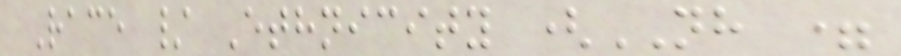Race / Ethnicity (NH =
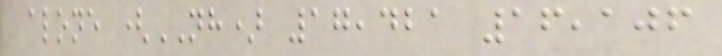alone (NH) 17,421 16,106
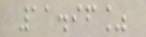11.96%
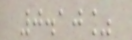0.10%
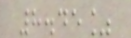8.45%
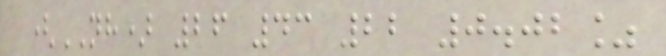(NH) 26 43 22 0.02%
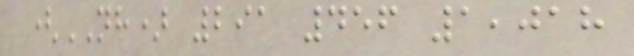(NH) 291 456 1,018
